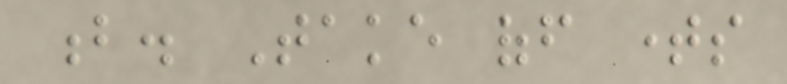b. Take off times
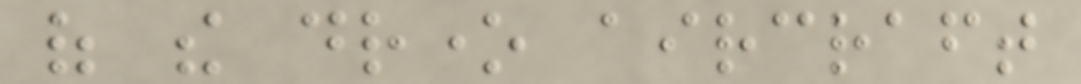of the drone aircraft
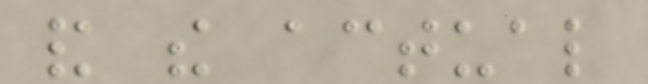and the actual
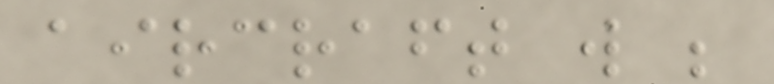aircraft will be
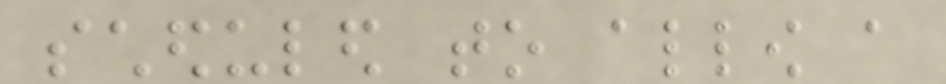scheduled to allow a
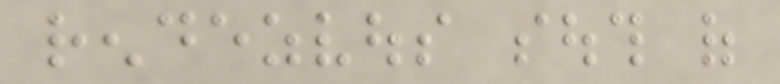rendezvous south of
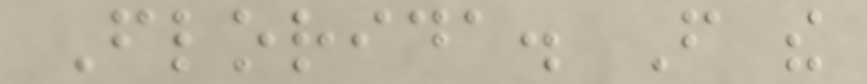Florida. From the
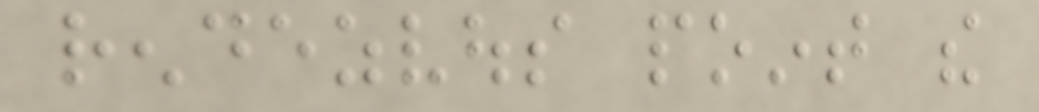rendezvous point the
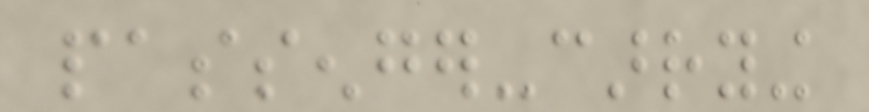passenger-carrying
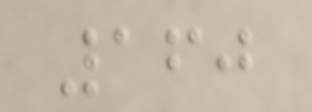160
